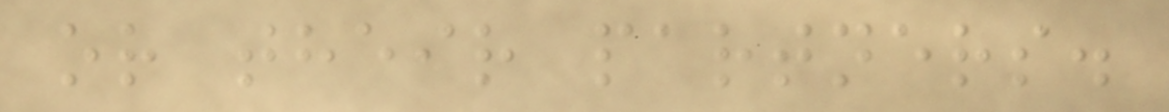or their partners.
